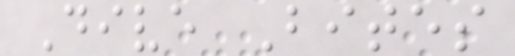Dive Bites
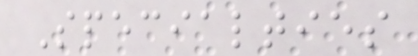Specialties
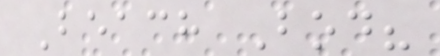Beach Bod?
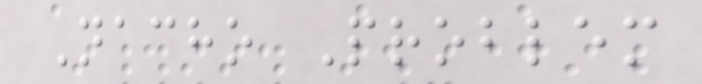Nacho Problem
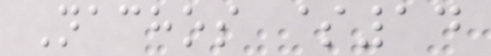Nachos $14
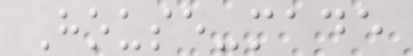House-made
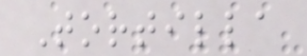Tortilla
